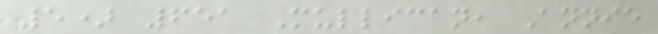5) 651 Mullican, Annie
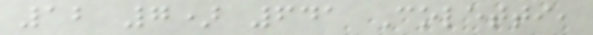12 7) 641 Coletti,
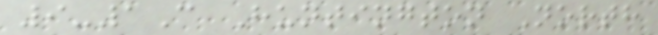9-1C Huntington North
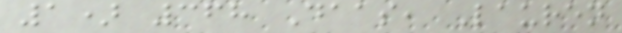1) 368 Daas, Lauren
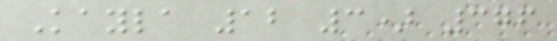Kayla 12 3) 376
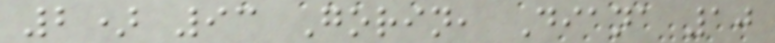2) 93 Gorin, Diana 10
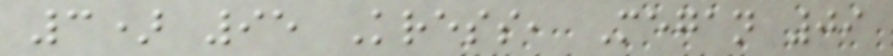3) 95 Kress, Megan 09
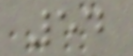54
